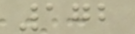172
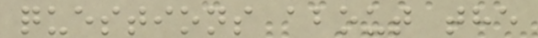questions about the
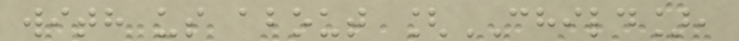with us about [CHILD],
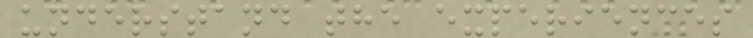understand the experiences
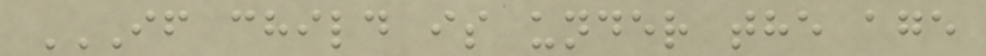IF CHILD IS UNDER THE AGE
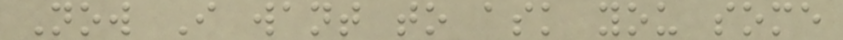Now I want to ask you some
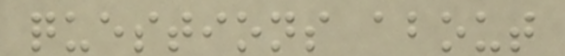questions about
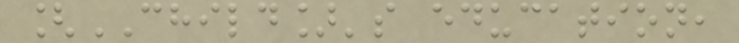[CHILD]'s education,
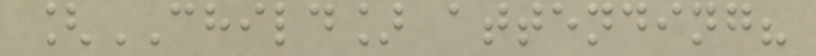[CHILD] attending?
